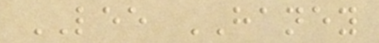LEE HANEY
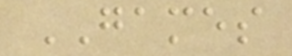GAMES
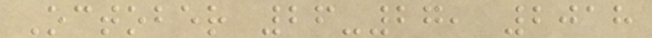October 26-27, 2018
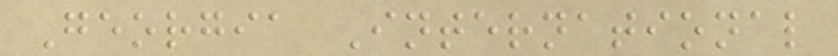Georgia International
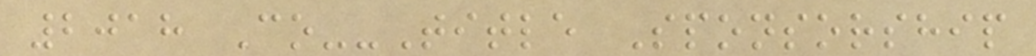2018 Co--Title Sponsorship
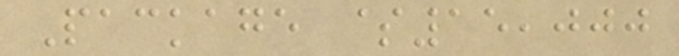Package $15,000
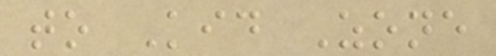to Kid Zone
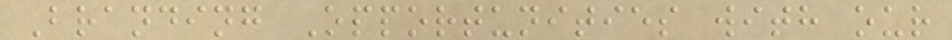Branding Opportunities with our
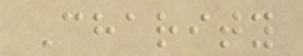Charity
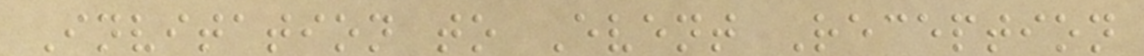Invitation to Event Reception
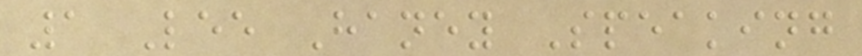1 Lee Haney Speaking
